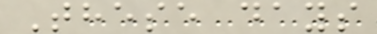These days
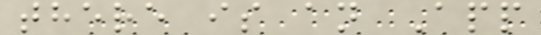there is an App
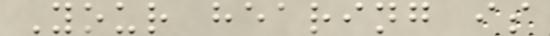Your hearing is
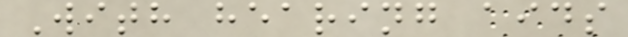With hearing aids
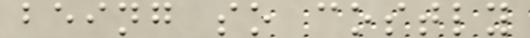being so costly
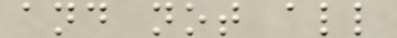and not all
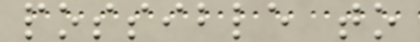possible to
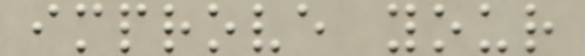improve your
